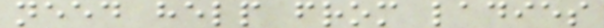need help from ladies
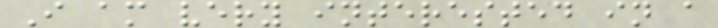I am very interested in a
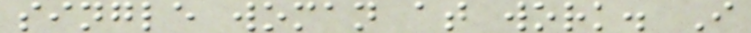single woman at work. I
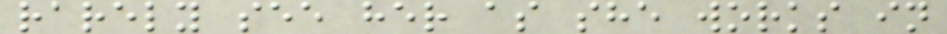rarely see her as she works in
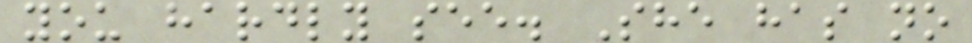you hardly see. She has no
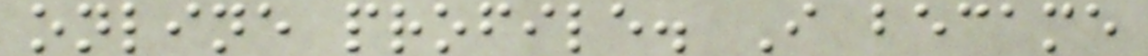online profile. I became
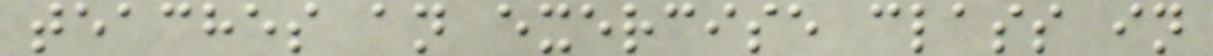teaches an exercise class in
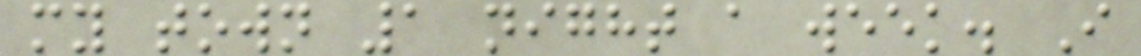my town 1 night a week. I
